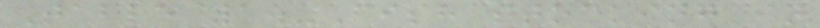Table 1.-Fish stocking in
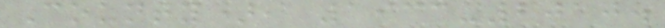County), 1933-2010.
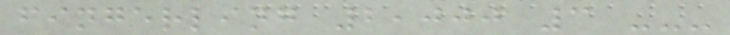fingerling 2,000 3 ---
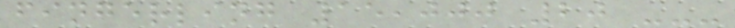fingerling 15,000 20 ---
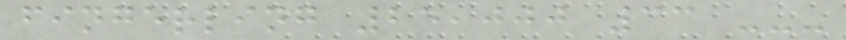fingerling 25,000 33 ---
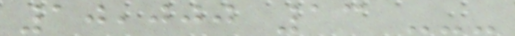10,000 13 ---
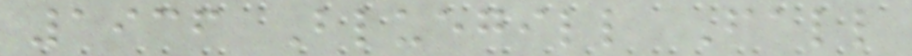1936 Bluegill Fall
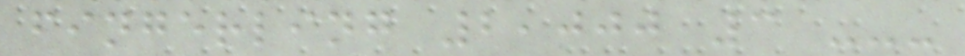fingerling 2,000 3 ---
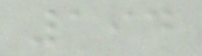194
